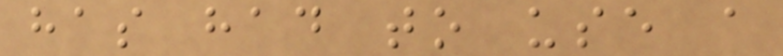has had to use a
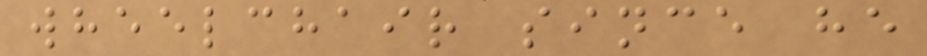wheelchair since he
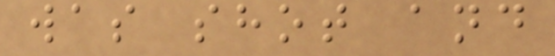was shot and
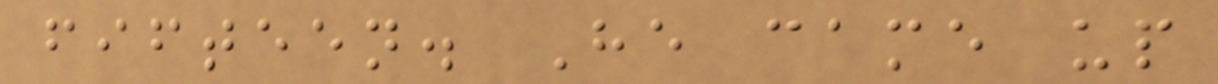fifteen. He came up
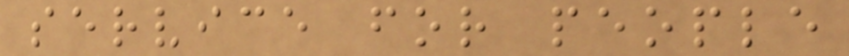service for people
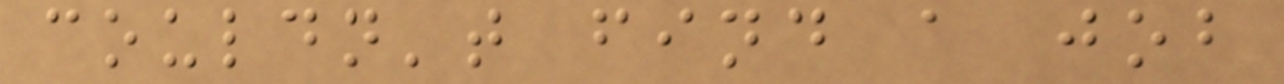couldn't find a job
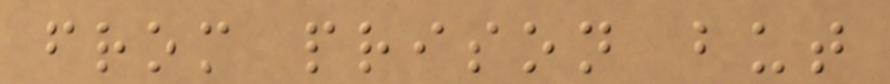from prison but
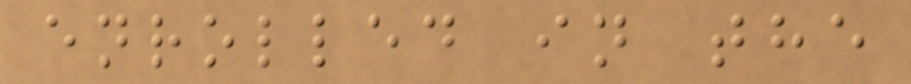enrolled in the
